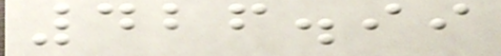426.99
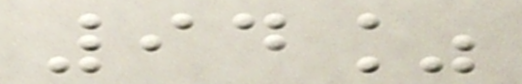94%
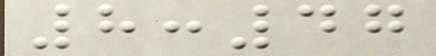8:47
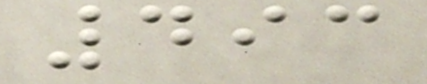493
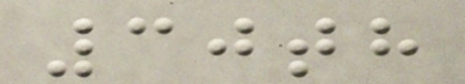30th
